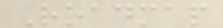Roadmap
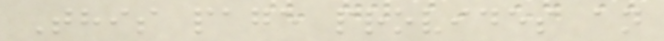This page provides an
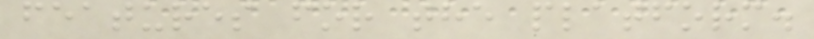features for the platform.
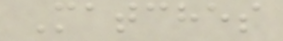Matches
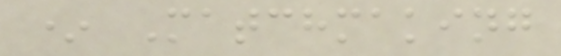* Matchmaking
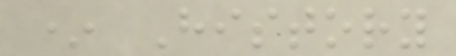* History
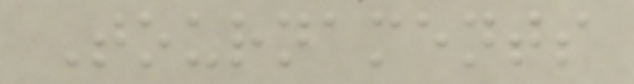Tournaments
